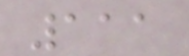111
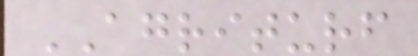AGRITURF
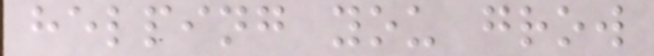helping you grow
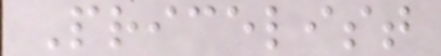Pricelist
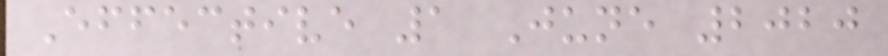Effective 1 June 2020
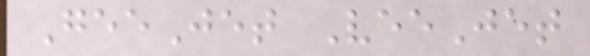GeeJet VeeJet
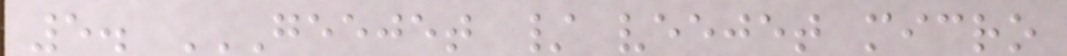5. GEEJET / VEEJET MICRO
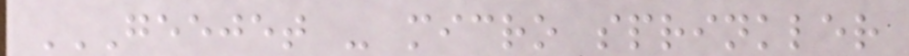GEEJET - MICRO SPRINKLER
